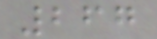267
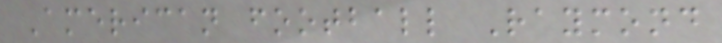American football Raymond
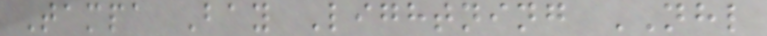Tampa Bay Lightning NHL
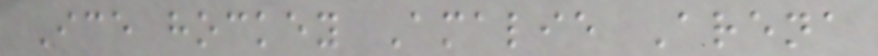Ice hockey Amalie Arena
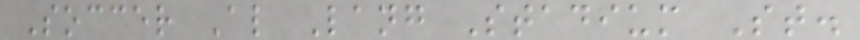Soccer Al Lang Stadium St.
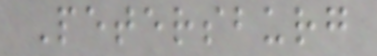Petersburg
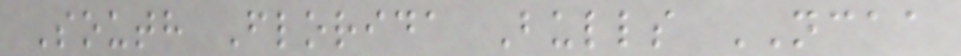South Florida Bulls NCAA
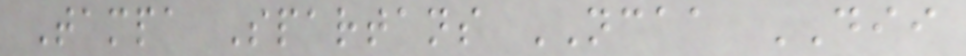Tampa Spartans NCAA DII
